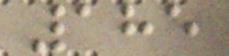185
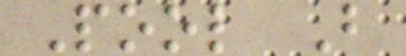Pool B
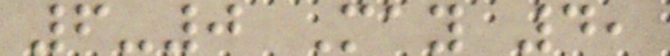6-0 May 4,
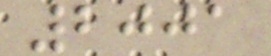2001
